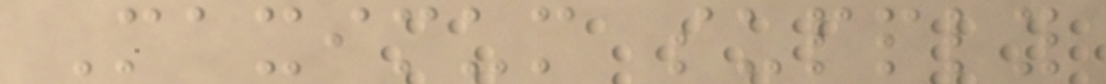Maximum supply
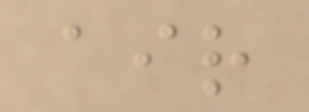air
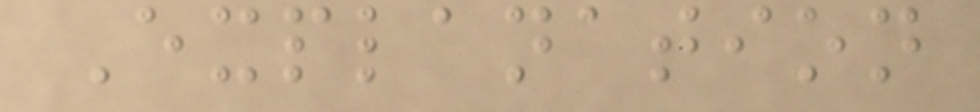Explanation
